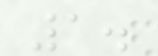1.
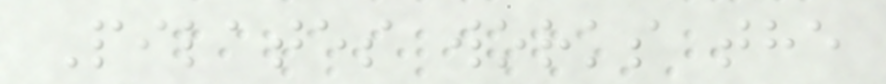Pilates works the
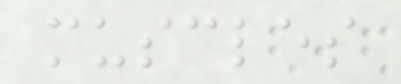muscles
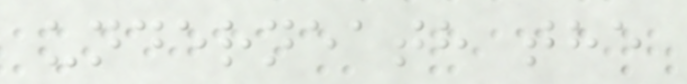underneath the
